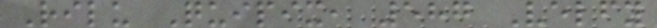Rilu Quipix, 587 Velfy
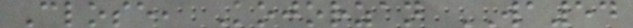Close, Kojorzan WA54
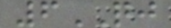6QJ
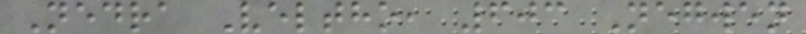Nedra Veltho, 603 Negwen
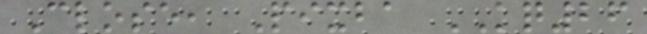Close, Pixba KQ26
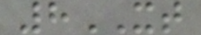8XT
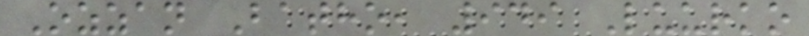Ozzan Batho, 949 Luurko
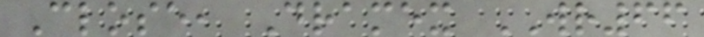Close, Dramex WR66
